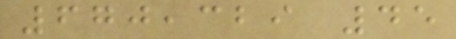670,329 45
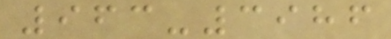963-3986
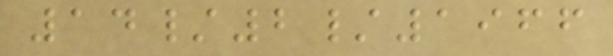14/2/1966
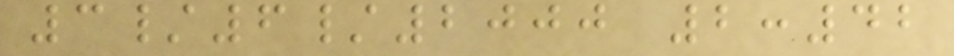3/6/2000 2:42
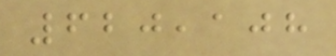620,108
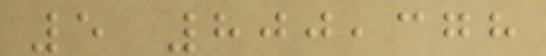5 800,378
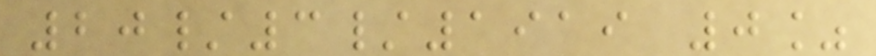20/3/1919 0%
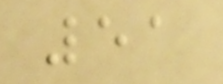51
